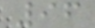96
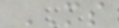MS
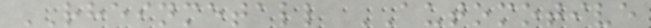RHEINMETALL AUTOMOTIVE
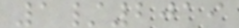1/2019
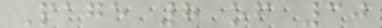Page 8 of 30
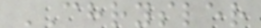CHRYSLER
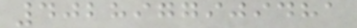4028977909481
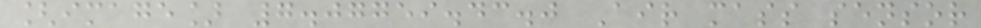[image] 7.07759.43.0 Air mass sensor
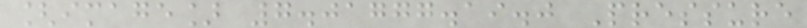[image] 7.01777.19.0 Pressure
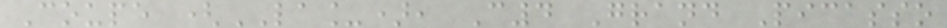Coupe (LA_), C4 Grand Picasso
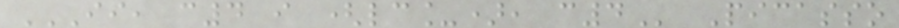II, C4 I (LC_), C4 Picasso
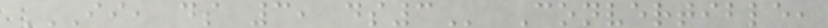II, DS 3, DS3 Convertible,
